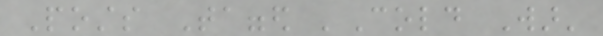Posts Tagged 'Cold War'
